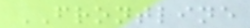FRONTLINE
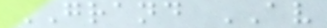GRAND AV
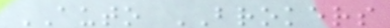AUTO BROKERS
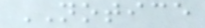NOTICE
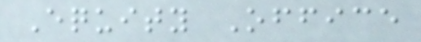Equity Office
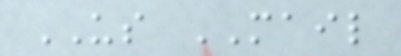US MAIL
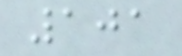101
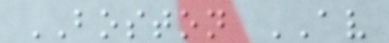BOSTON AV
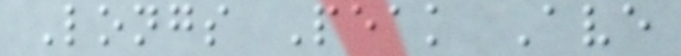Longs Peak Ave
